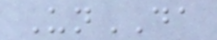UnDA
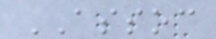ASSOC
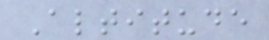Altitude
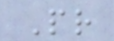Pr
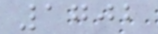1702
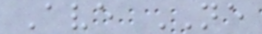Ave NE
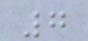7
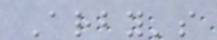Arby's
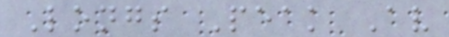Longs Peak Av
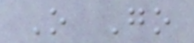O Go
